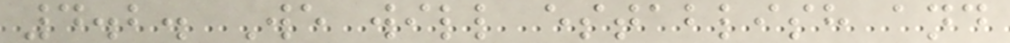4.2. We will establish and
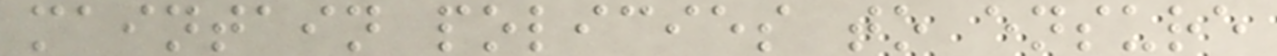maintain policies to ensure
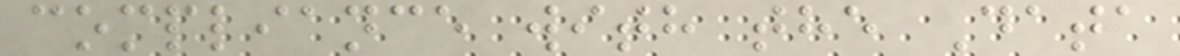compliance with the Data
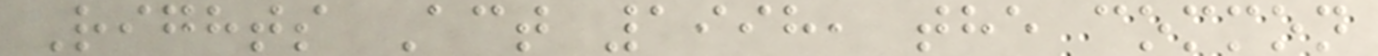Rights Act 1998, the common
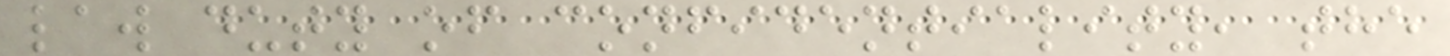law duty of confidentiality, the
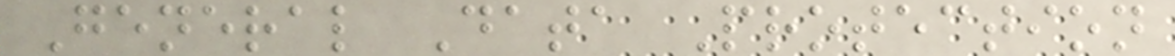General Data Protection
